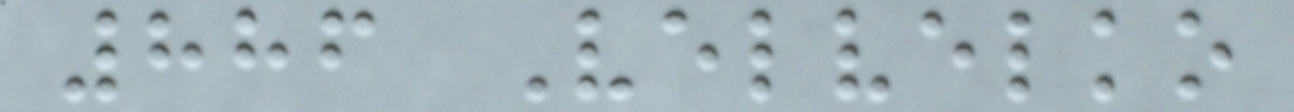886 Velvelko
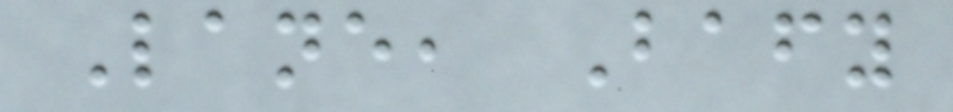Lane, Bafy
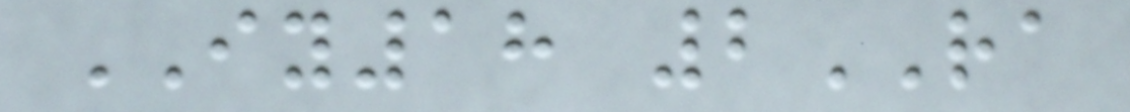IY18 2RA
